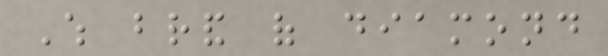Which brand of diamond
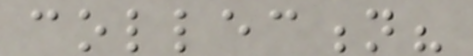collection?
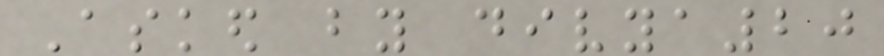Asked by divya20
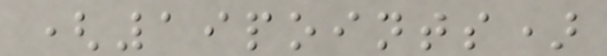(19points)
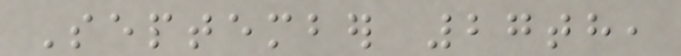September 27th,
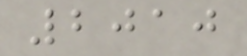2010
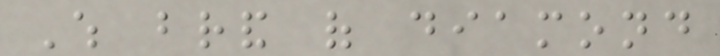Which brand of diamond
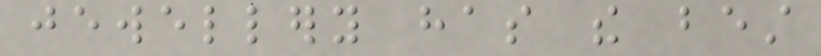jewellery has the best
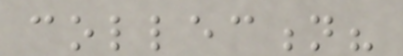collection?
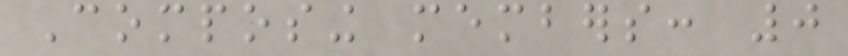Composing members: 0
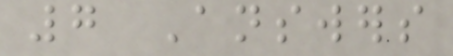7 Answers
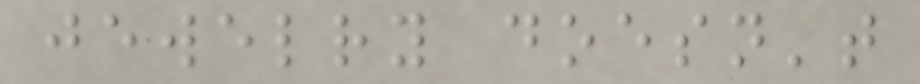jewelry doesn't
